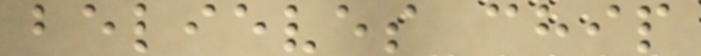believes chip
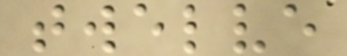twelve
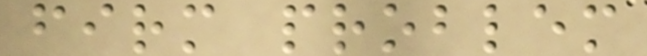firm problem
